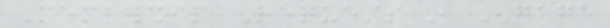Membership Requests in Engage
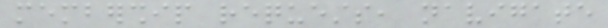membership requests, navigate
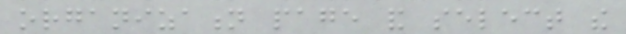organization page and select the
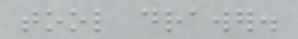tool drawer.
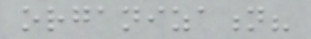organization?
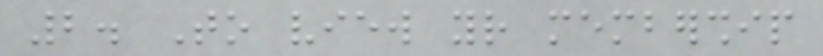2. To view your membership
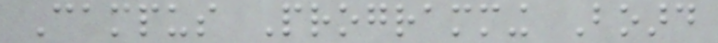Campus Programming Board
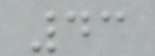43
